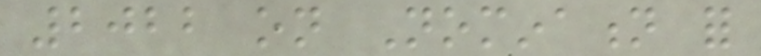2022 on Nomination for
